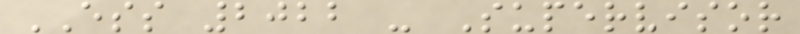ESS 2022 - Supervisor
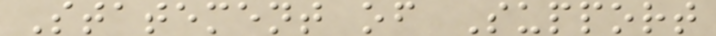Statement of Support
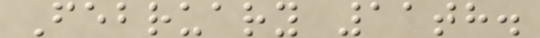February 11th.
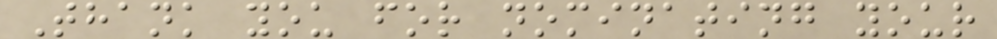Thank you for nominating your
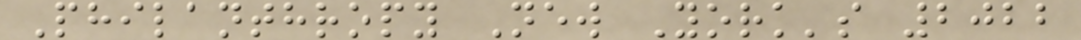Philanthropy New York's 2022
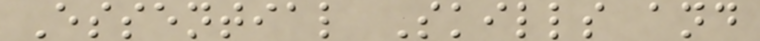Essential Skills and
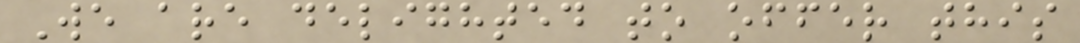We are delighted to offer this
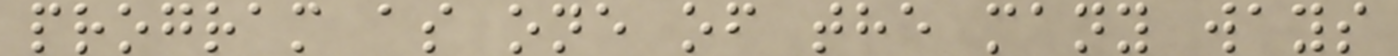program as one of the many ways
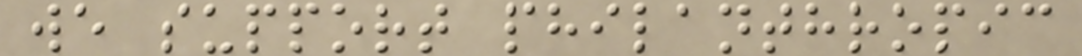we support philanthropic
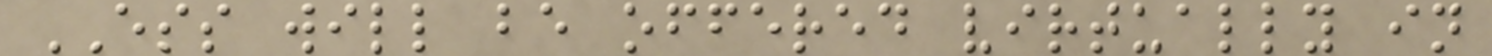ESS will be offered virtually in
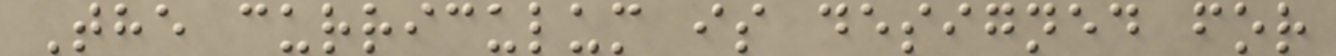The curriculum is designed for
